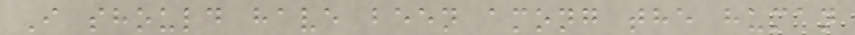I should have been among the human
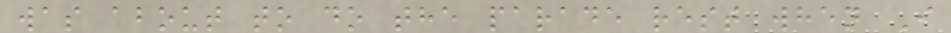was about to do the parade rest when I
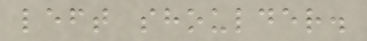left shoulder.
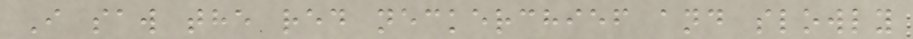I saw the red neckerchief and slowly
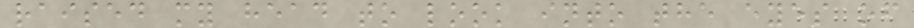raised my head to look into the eyes of
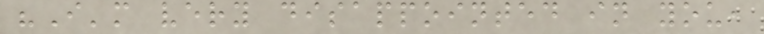"I'm very disappointed in you,
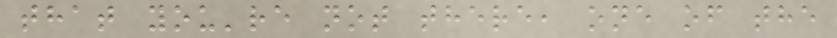that you're not there, one of the
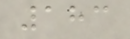183
